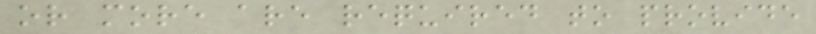or more are required to provide
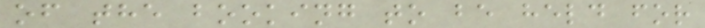of the booking to be held for
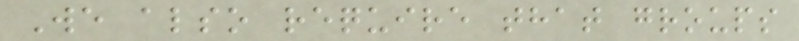We also require that groups
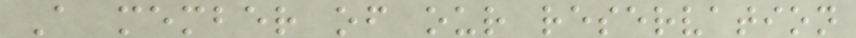A member of our reservation
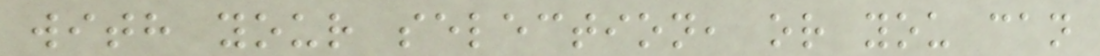with your selection, or you can
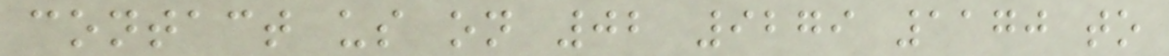contact us on 02 9279 1170 to
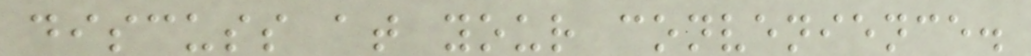discuss at your convenience.
